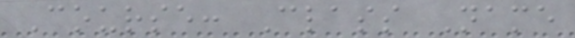Course: Class Name
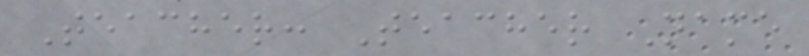Teacher: Teacher Name
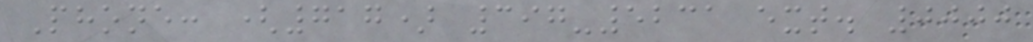Phone: (717) 397-5231 ext. 0000
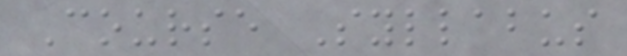Course Syllabus
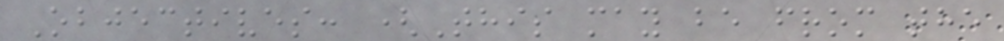Objectives: (This may be from the
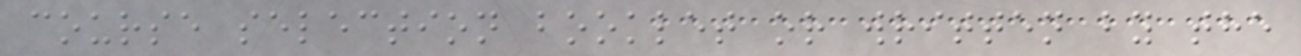course selection booklet or written by the
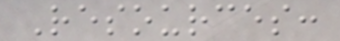Resources:
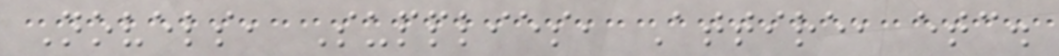Novels, Supplies, Attire, etc.
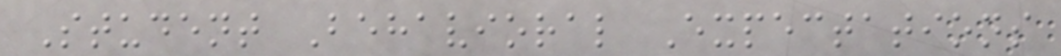Student Behavioral Expectations
